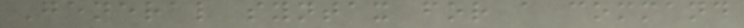General syntax for a command
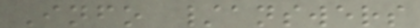Info /answers
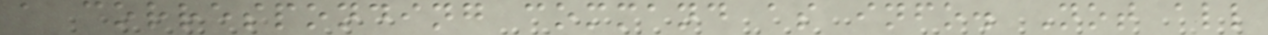a corresponding command as info. Not all
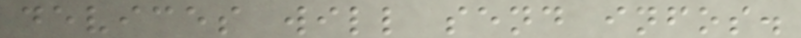devices will send infos.
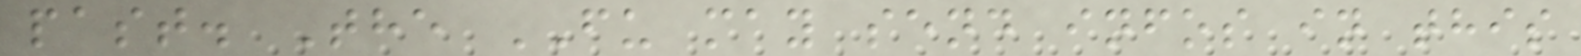past. The FU may send infos in this
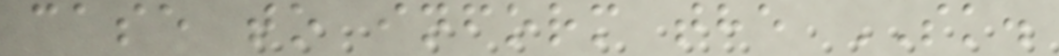case to inform the SK.
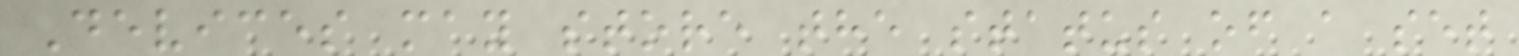Devices may store the status of a set
